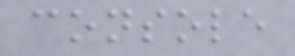console
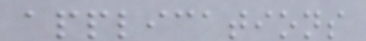applications
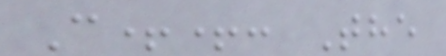C++: The
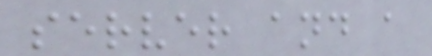server and a
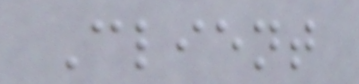Client
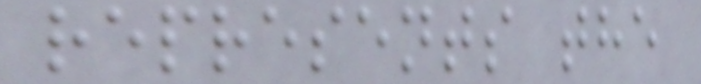represents the
